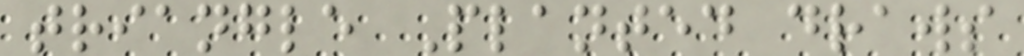triangle Planted draws
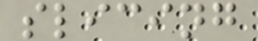slicing
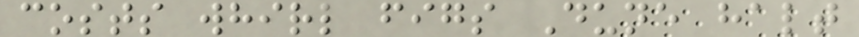costs whirl figs Dune halt
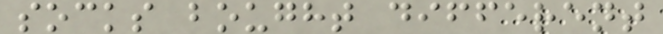socks bought different
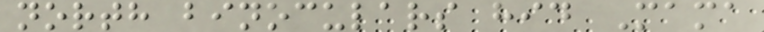north binoculars hid Mama
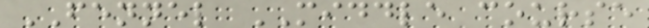FENNEL MIDDLE course
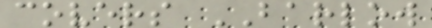covers BARLOW
